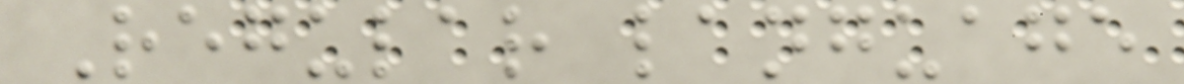Regular language
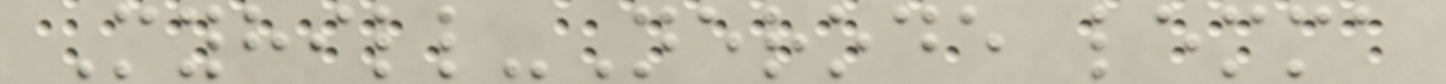Myhill-Nerode lemma
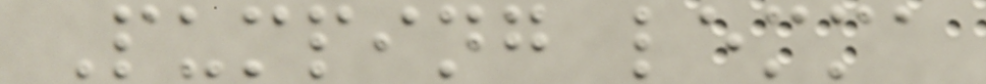Pumping lemma
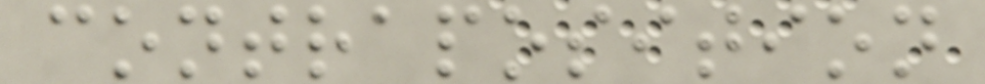contraposition
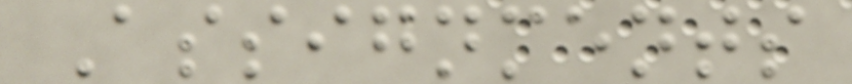Assignments
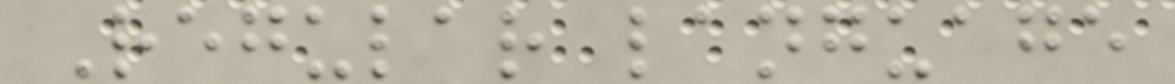Regular language
